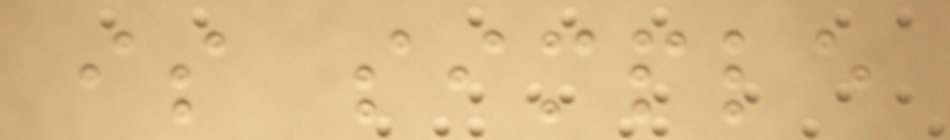is simple
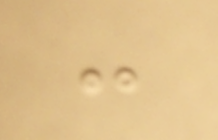:
